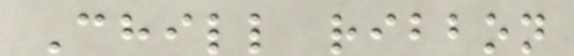Chill ribbon
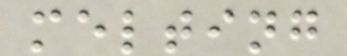melting
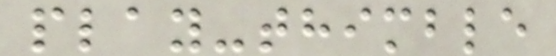play-thimble
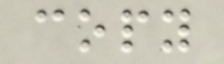copy
